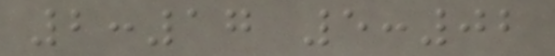2:17 5:02
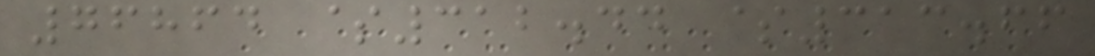76864 $312.44 $313.66
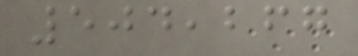504,267
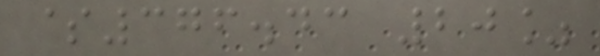$376.43 20%
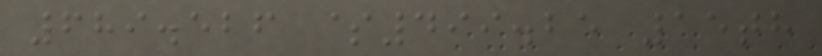689.526 $499.25 15th
